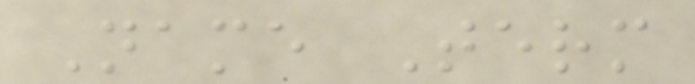Name Term
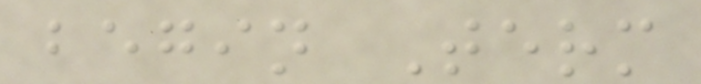begin Term
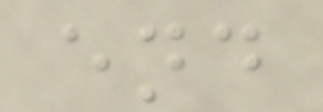end
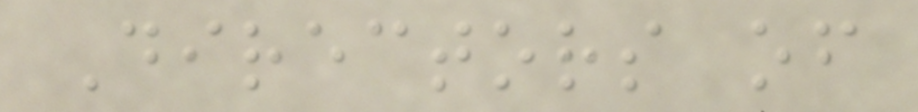Directors of
